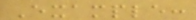Example:
